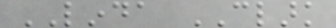LINDA CLARK
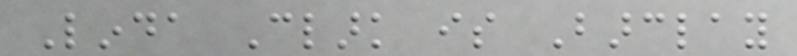Linda Clark is Barclay
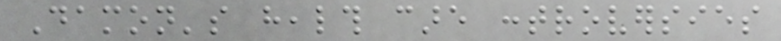Damon's health care controversies
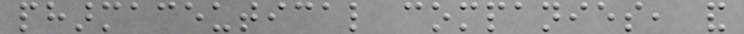pharmaceutical companies, and
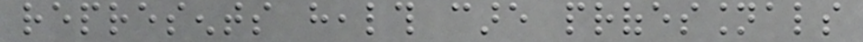represents health care professionals
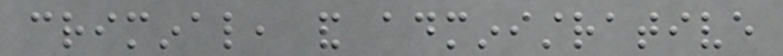criminal, and administrative
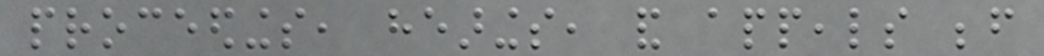proceedings, hearings, and appeals before
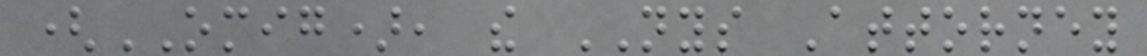(OMIG), the NYS Attorney
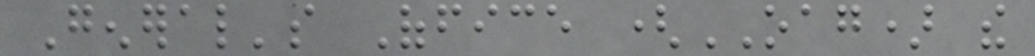General's Office (OAG) the
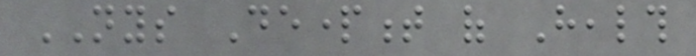NYS Department of Health
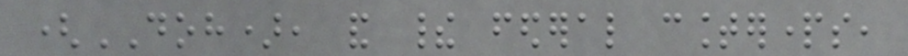(DOH), and their federal counterparts,
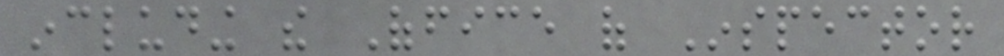including the Office of Inspector
